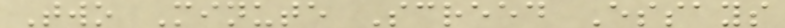Two Minute Screed Essays
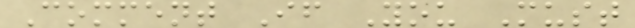Comment If You Must
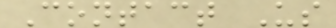Contact Us
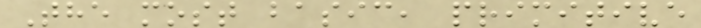The most basic, primitive
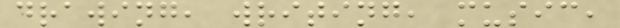drawing, writing, music,
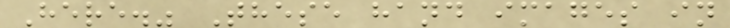Here." These hand images in
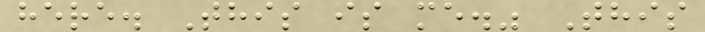here. This is me." This
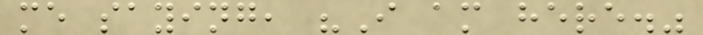me saying, "I am here."
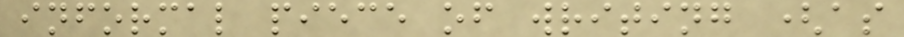informal piece of writing (as
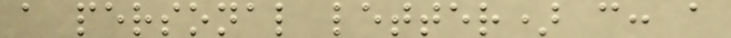a personal letter) c: a
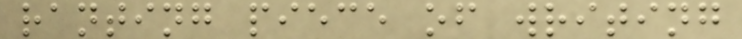ranting piece of writing
